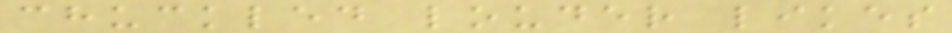chuckled louder likes
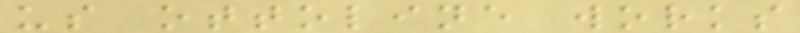us ottoline works
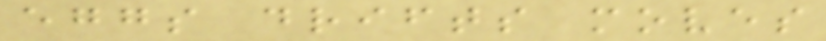eggs drifts moves
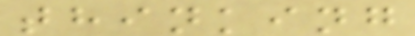thinking
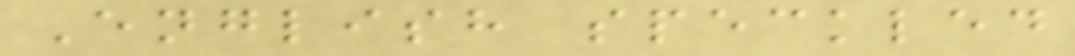English speckled
